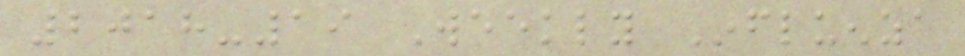2018-19 Weekly Influenza
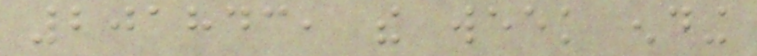201843, the week ending
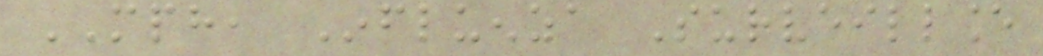MPH, Influenza Surveillance
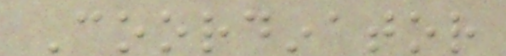Coordinator
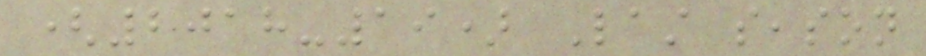(2018-19) Last season
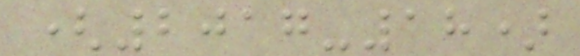(2017-18)
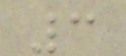3
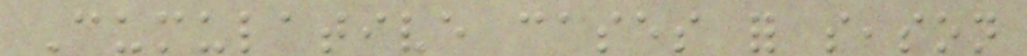Cumulative cases for season
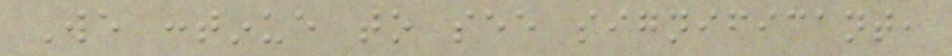We continue to see significant,
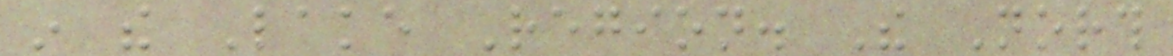in the Lake Region. The North
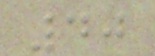40
